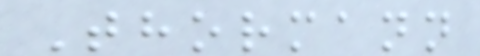Thormann
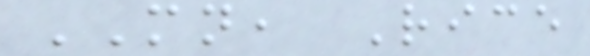MN, Rice
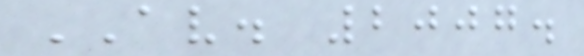AV. 2007.
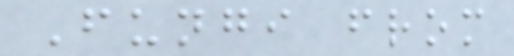Fungi from
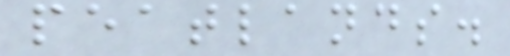peatlands.
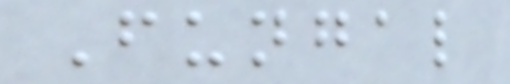Fungal
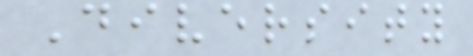Diversity
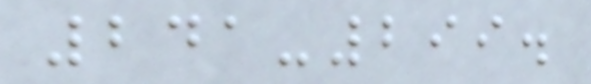241-299.
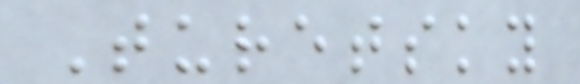Turetsky
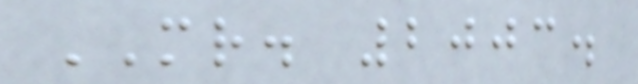MR. 2003.
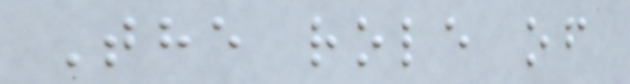The role of
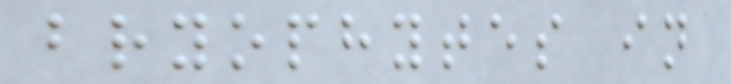bryophytes in
